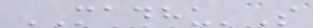MADHU'S
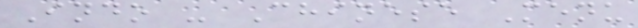Indo - Chinese Menu
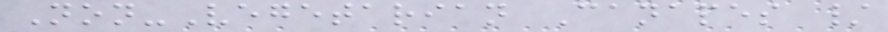Non-Vegetarian Canapes /
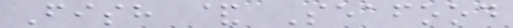Fish & Seafood
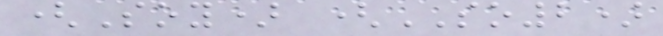(Soy) (SO2)
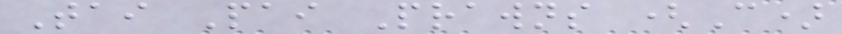Tai Pai Prawns (C)
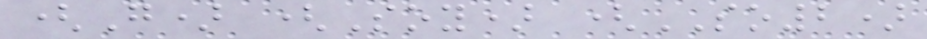(G) (Soy) (SO2)
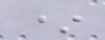*
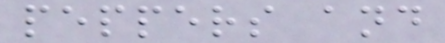peppers and
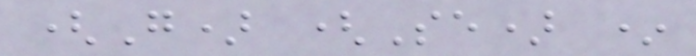(G) (Se) *
